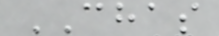CHAS
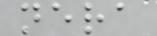nera
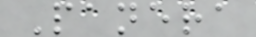Panera
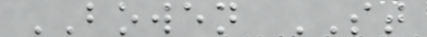BOWEN ST
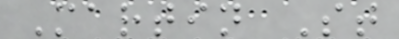Martin St
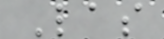Las
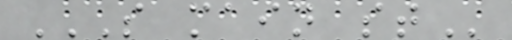S MAIN ST
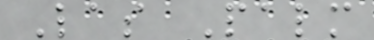Las Palm
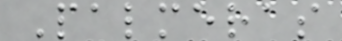Palmeras
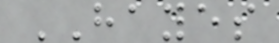HAYES
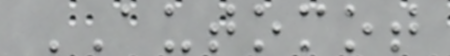AUTOMOT
